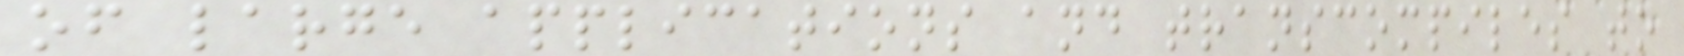of large applications and transcompiles to
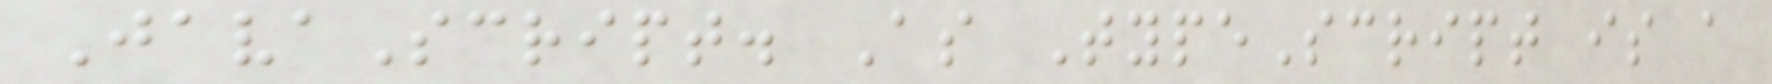JavaScript. As TypeScript is a
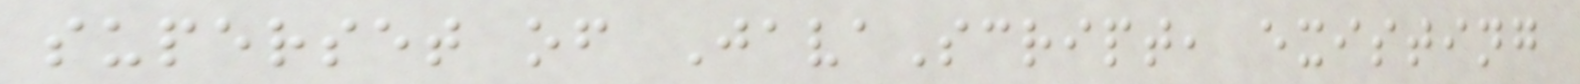superset of JavaScript, existing
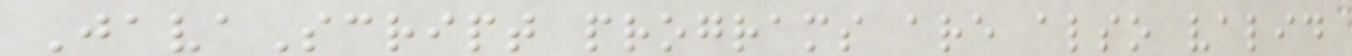JavaScript programs are also valid
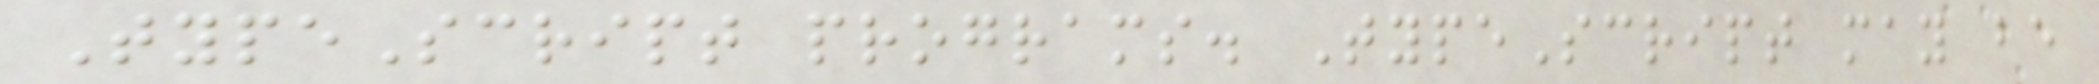TypeScript programs. TypeScript may be
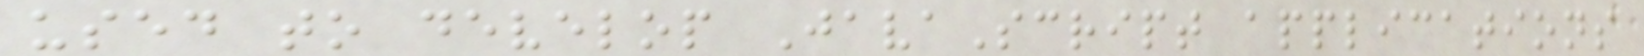used to develop JavaScript applications
